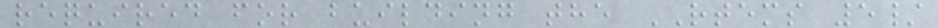required for building the RTEMS 5/
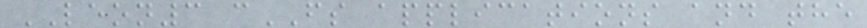LEON3 cFS applications and the
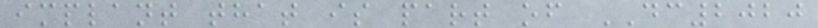implant that is part of DC2020
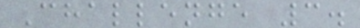Challenge 3.
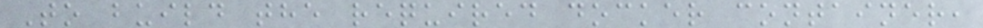To build the required docker container,
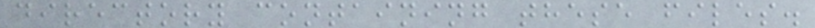directory containing these files.
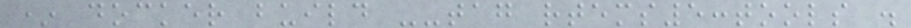* docker build --tag rtems5:tools .
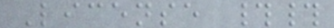License ##
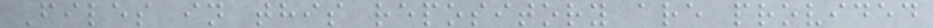Files in this repository are provided
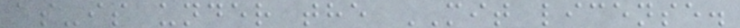as-is under the MIT license.
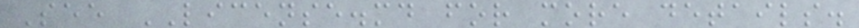See LICENSE.md for more details.
